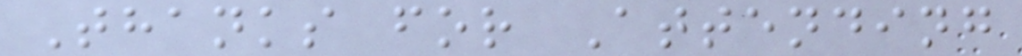Thanks for Attending
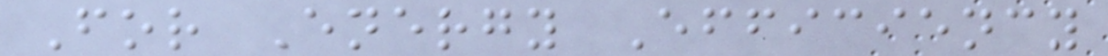For Energy Efficiency
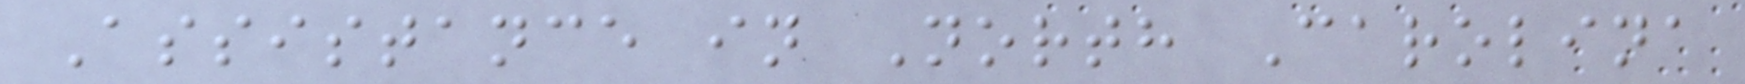Assistance in North Carolina
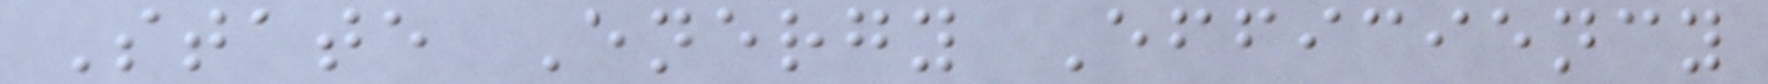State Energy Efficiency
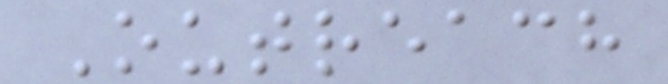Outreach
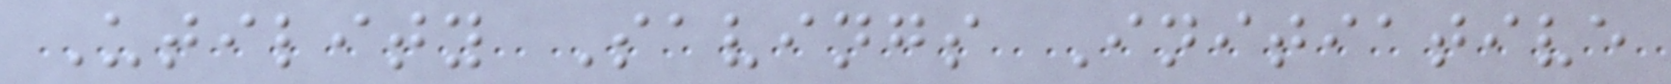Utility Savings Initiative
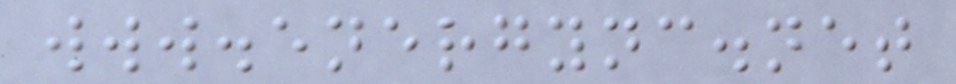www.energync.net
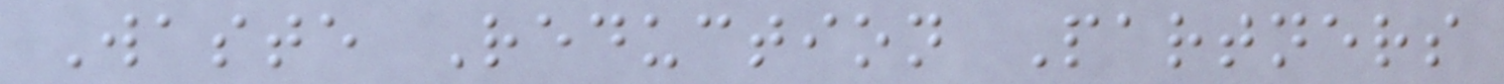Waste Reduction Partners
